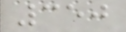350
